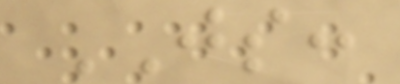JS:
